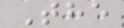The
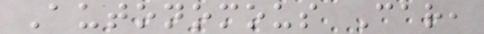Autonomous Car,
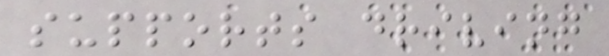supports driving
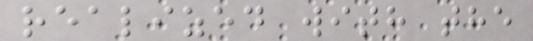realized with the
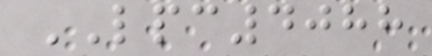LPC4088
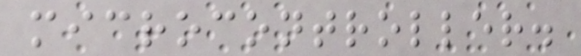microcontroller.
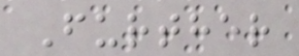Further
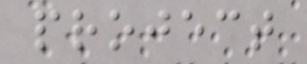project
